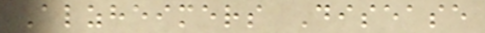Alzheimers Disease
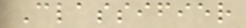Classifier
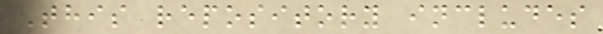This repository includes
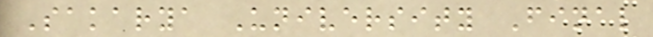Sakarya University Final
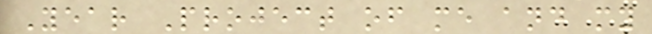Year Project of me and my
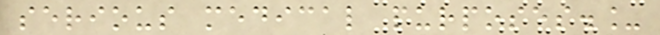serious medical purposes._
